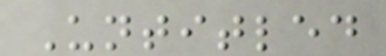Untitled
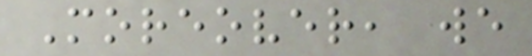Moreover, we
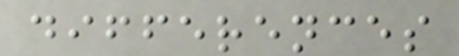differences
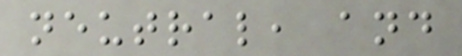neutral, and
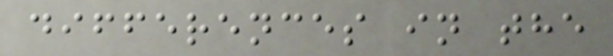differences in the
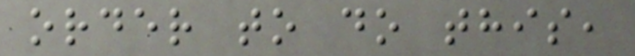order to do this,
